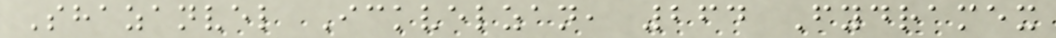Shazanvel Ickvelzan, 264 Fydramex
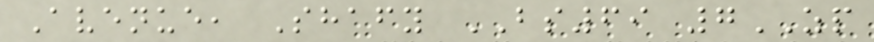Avenue, Shafy BS69 7ZP
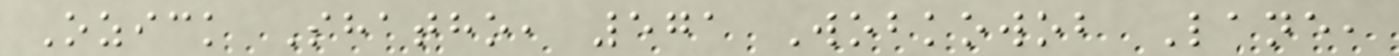Ozick Shatho, 571 Wobkowob Lane,
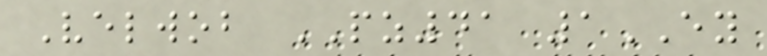Velwob PZ41 1EY
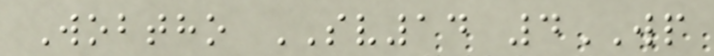Wobtho SV14 4WP
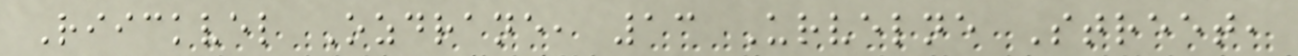Riickvel Ozdrane, 13 Urvelne Street,
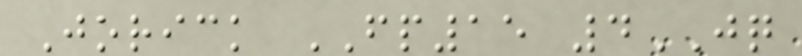Jorick FP15 4JQ
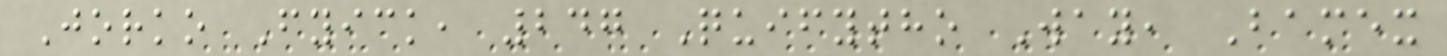Jorko Fyick, 247 Quifytho Way, Bamex
